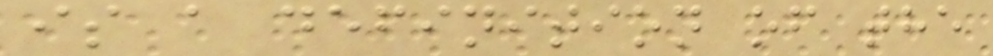is a definition of the
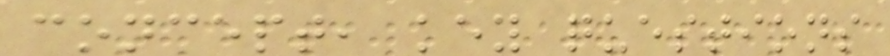concept, key questions
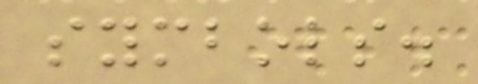symbols.
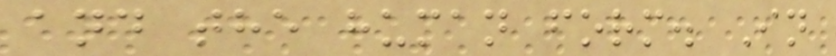and the human form. In
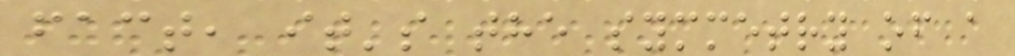fact, it's the symmetry of a
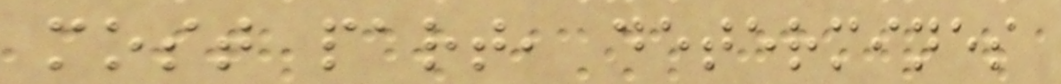most part, determines
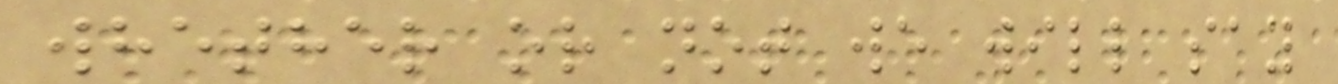whether or not we will say
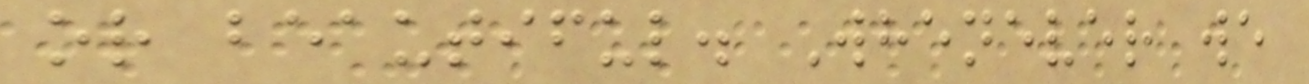or beautiful. Whenever we
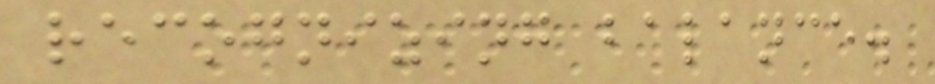recognizing balance.
